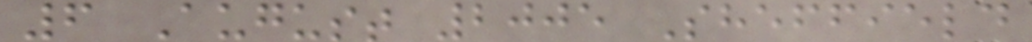6 August 2005 Sheffield
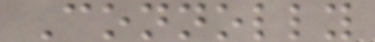Connolly
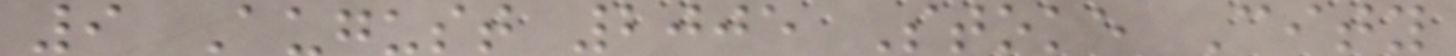9 August 2005 Stoke City
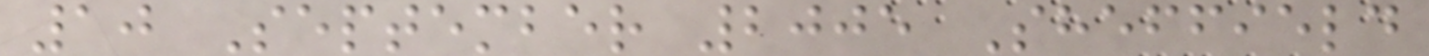10 September 2005 Sheffield
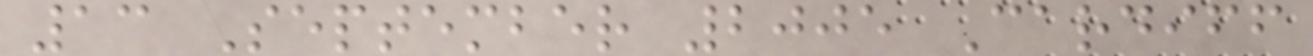13 September 2005 Cardiff
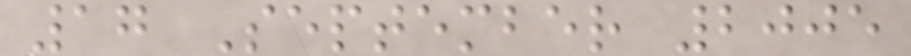17 September 2005
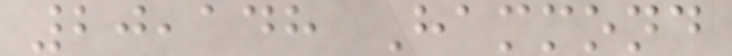20,148 Hammond
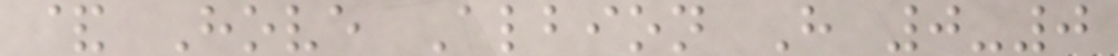& Hove Albion H 0-0
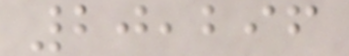20,296
